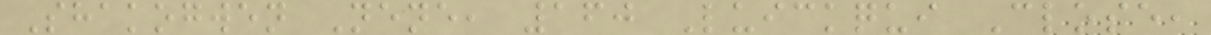Shakogwen Nene, 160 Luickqui Close,
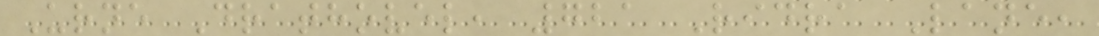Urne Drathovel, 721 Ridra Lane,
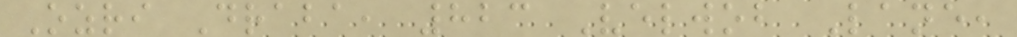Ozri Draba, 823 Velwob Lane,
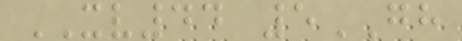XV44 5GH
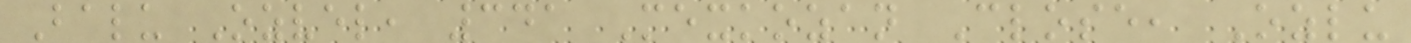Balu Ozvel, 341 Mexkozan Close, Ozlu
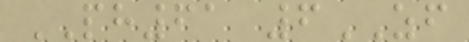PH61 6ZF
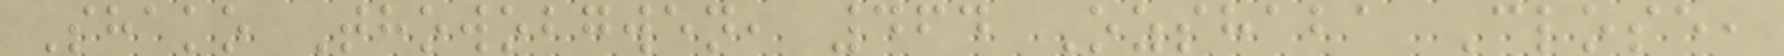Shako Thowobgwen, 464 Ozshaba Close,
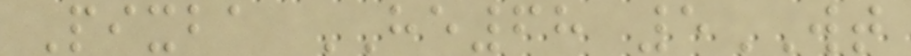Pixba HE68 5WT
